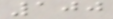100
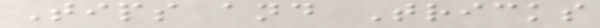Tips and Tricks
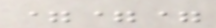===
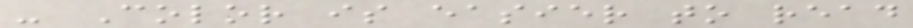- Color is easier to read
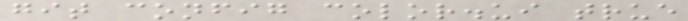git config color.ui true
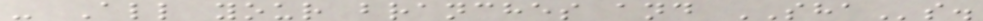- All your branches and SHAs.
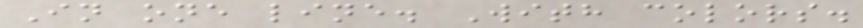In one line. With colors.
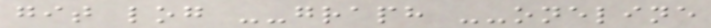git log --graph --oneline
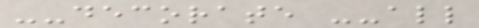--decorate --all
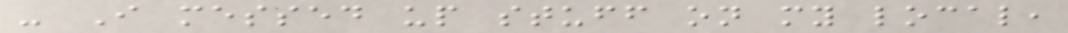- I messed up stuff on my local,
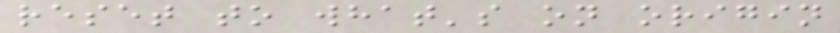reset to what's on origin
